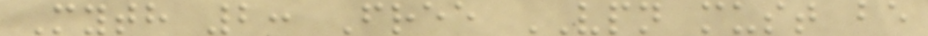Myth 2: Free VPN must be
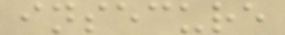insecure
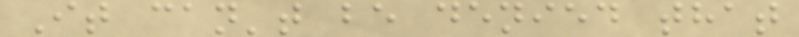It can't be denied that
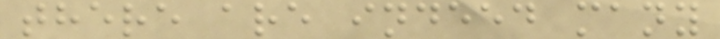there are indeed many
